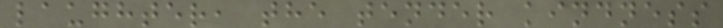laughter, the tender kindness
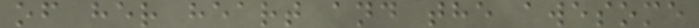of her heart and the awesome
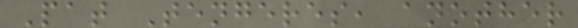Pat Tengeres, another
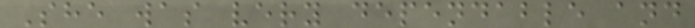She was very dependable and
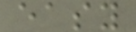easy
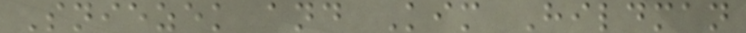Sniezek and Kim Hildman
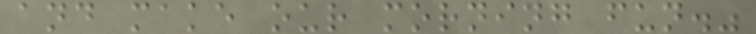and make our morning fun."
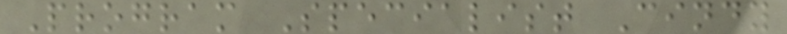Program Specialist Cindy
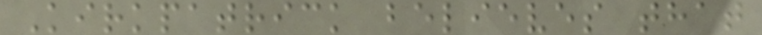Kirkpatrick believes that
